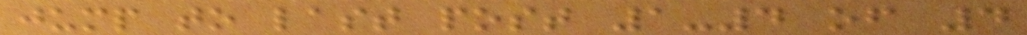jump to last post 1-4 of 4
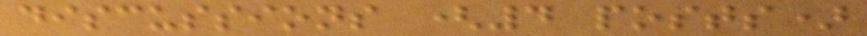discussions (4 posts)
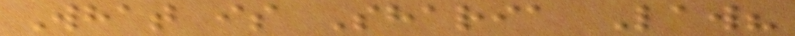What is Sharia Law?
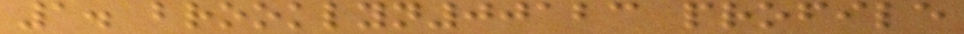1. brooklyn00123 profile
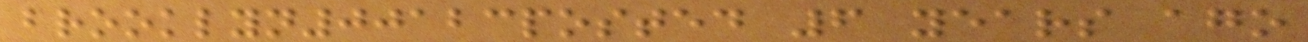brooklyn00123posted 6 years ago
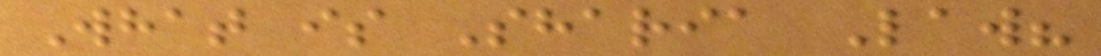What is Sharia Law?
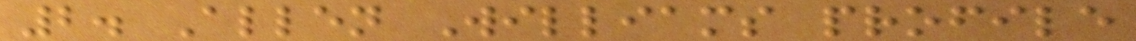2. Allen Williams profile
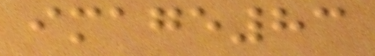image83
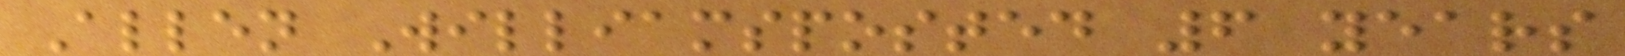Allen Williamsposted 6 years
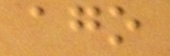ago
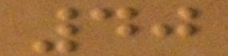40
